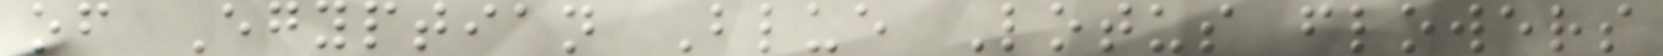of Egyptian Blue Lotus flowers
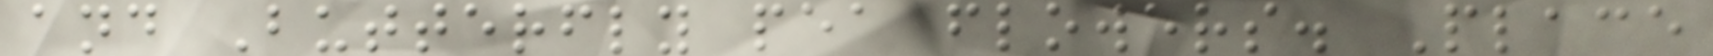and Butterfly pea flowers. Place
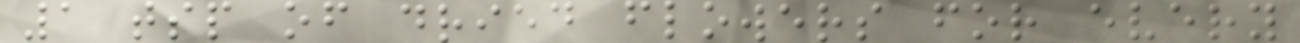1 tsp of dried flowers for every
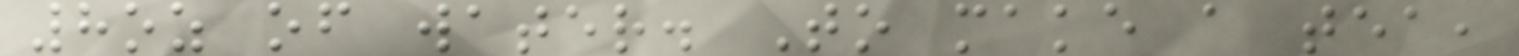8oz of water. To make a tea,
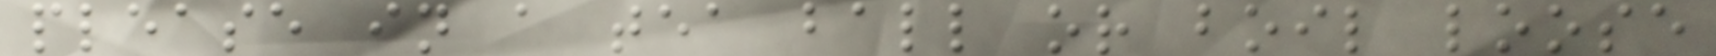please in a tea ball or boil loose
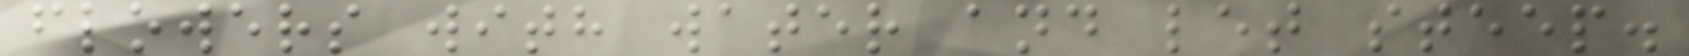flowers with water and let steep.
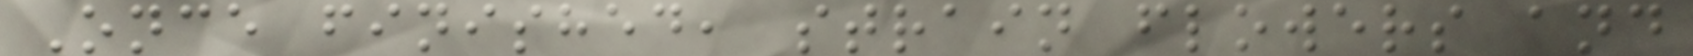Once finished, strain flowers and
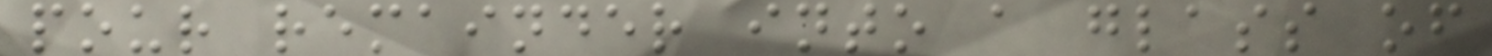pour remainder into a glass of
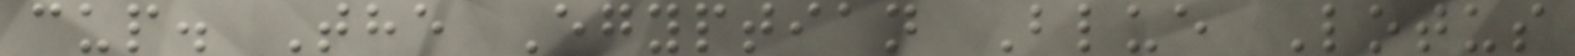cup. The Egyptian Blue Lotus
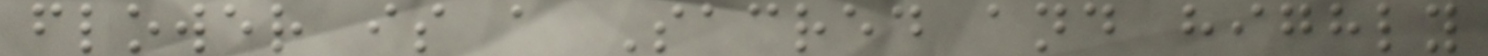flower is a Sacred and highly
